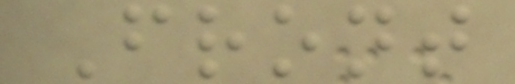Front
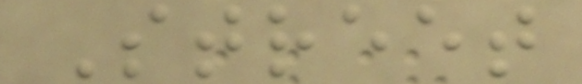Street
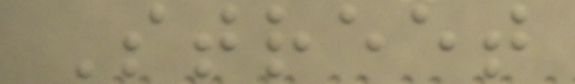Street
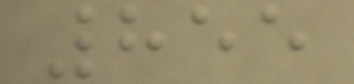855
